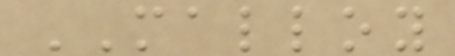MALLOY
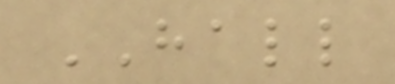HALL
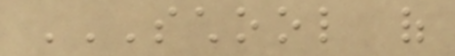SCHOOL OF
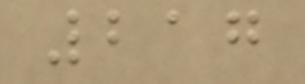217
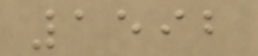1592
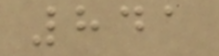841
